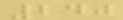240
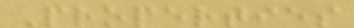Properties
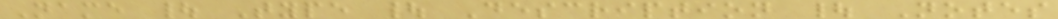Name | Type | Description | Notes
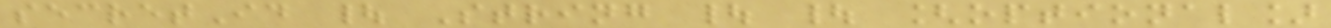secretId | String | | [optional]
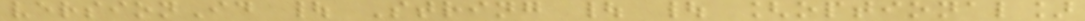versionId | String | | [optional]
